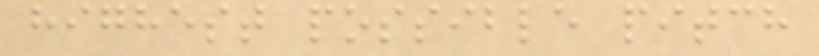highest possible pitch
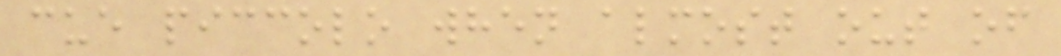cue piccolo when almost out of
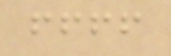ffff
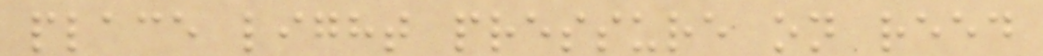place light pressure on reed
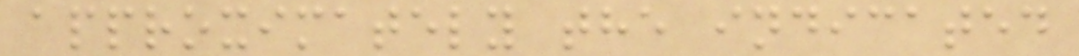approximately the indicated
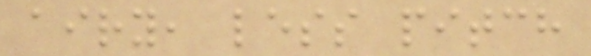airy, less pitch
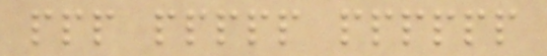ppp ppppp pppppp
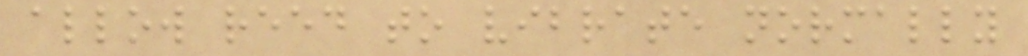allow reed to vibrate normally
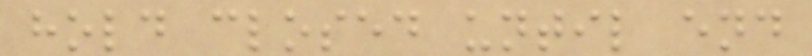hold closed until end
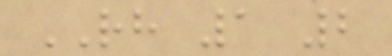RH 1 2
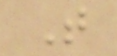T
